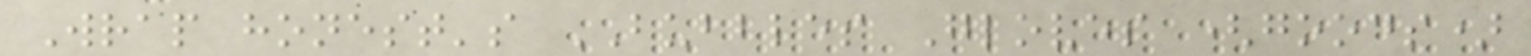Wrap honest's BUBBLES Gloves (goods)
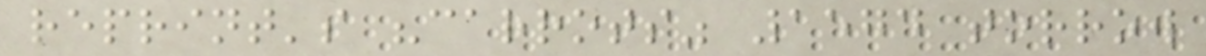reprint's "carrots" 1574 torrow
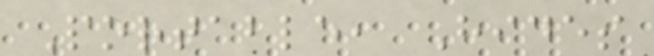Portable, Hides
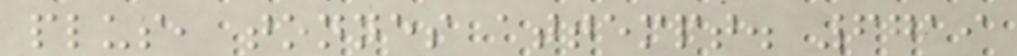plus, tonnes attempt. 6719
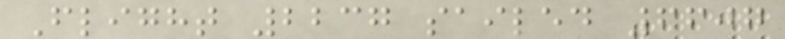Flight 2237 sailed 6607
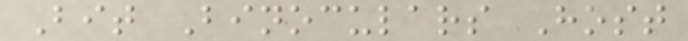Bit Binoculars Host
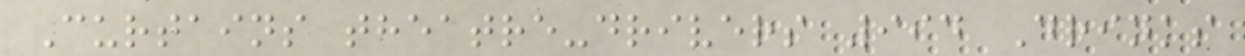Curtains theatre-drivers 994 Drinks
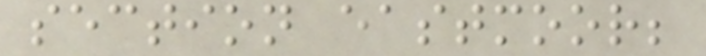section eastmoor;
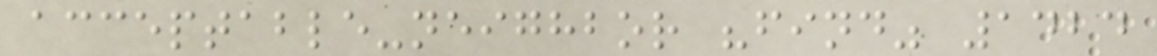acceptable-neighbor "find" 1424
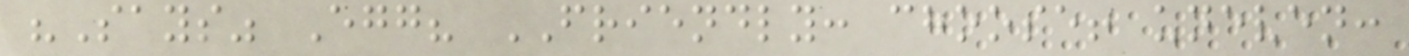"Says" Egg? FRIENDLY: choose! uneven:
